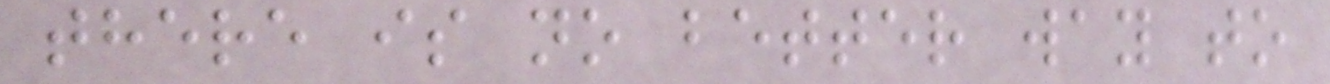there is no better way to
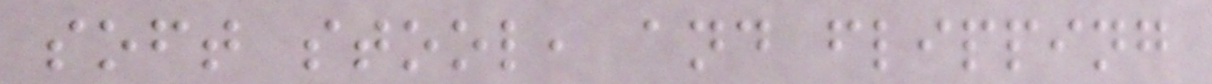soft stool, and flipping
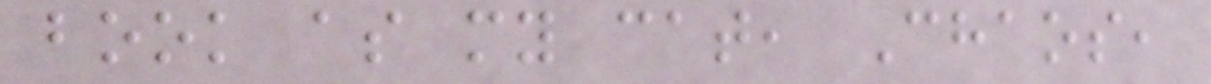book as my cat, Chaos,
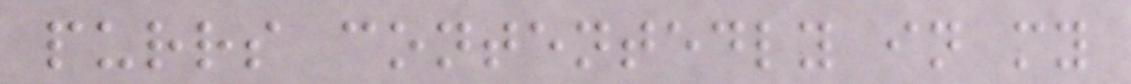purrs contentedly in my
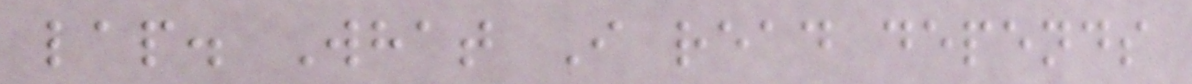lap. What I read depends
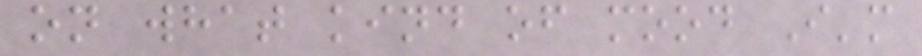on what kind of mood I'm
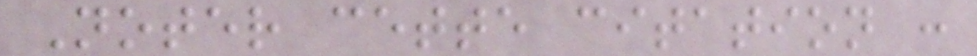Noter cette citation :
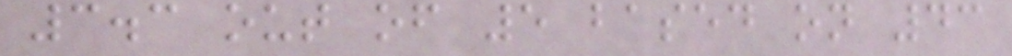3.3 out of 5 based on 43
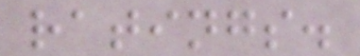ratings.
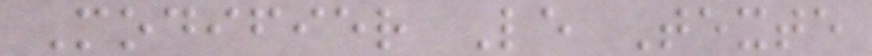Modifier Le Texte
